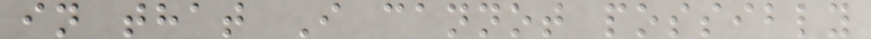in that I cannot possibly
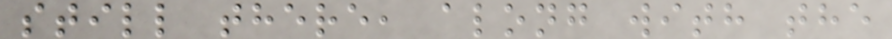still there, along with the
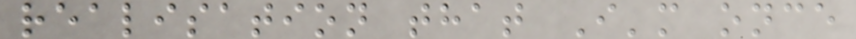realisation that I'm once
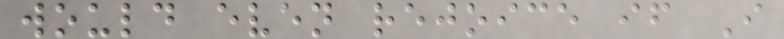would even rejoice if I
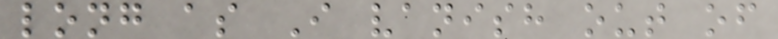long as I vanish out of
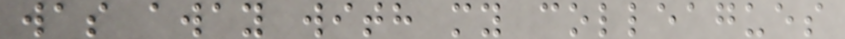was away with my colleagues
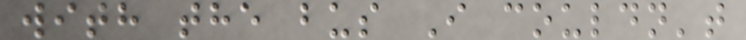with the bus I couldn't
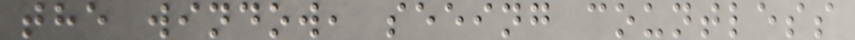the window, seeing countless
